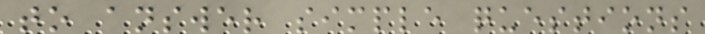to answer simple questions
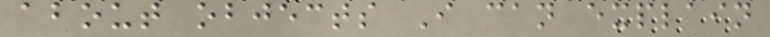about objects I can explain
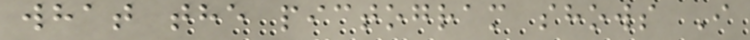what the pictogram shows I
